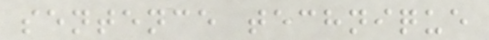sentence technique
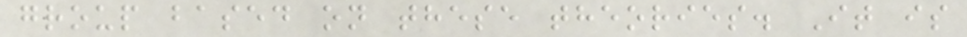group based on these theories. It is
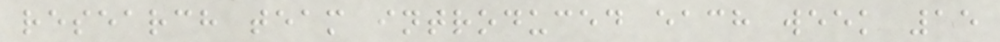research team introduced each week 15
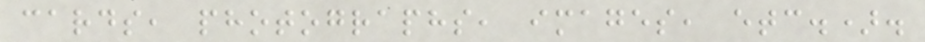cards, photographs, images, etc.).
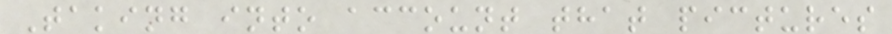Taking into account that pictures
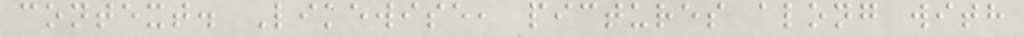context. Likewise, pictures along with
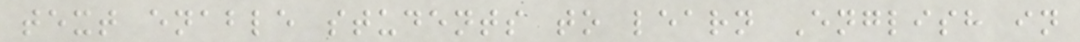text enable students to learn English in
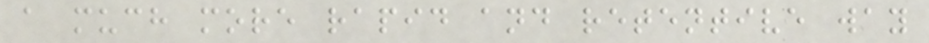a much more rapid and retentive way
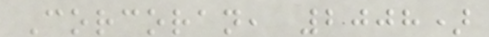Corcoran, 2008)
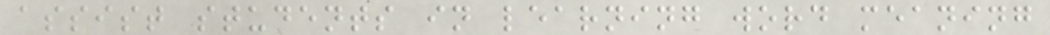assist students in learning word meaning
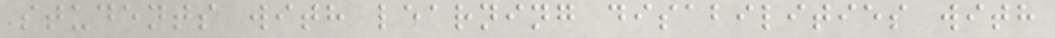students with learning disabilities with
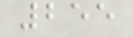255
